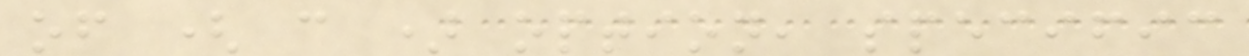of ( c ) option, specific
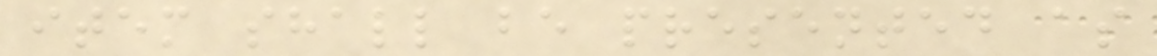item shall be presented as
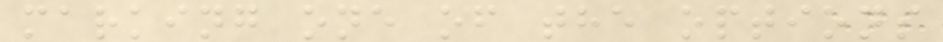marking one of the options
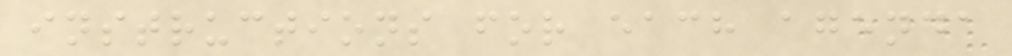instructions for each agenda
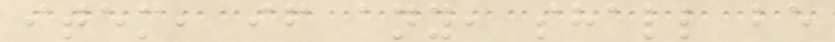item, if any, shall be
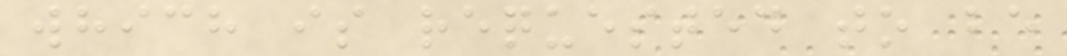which is requested to be
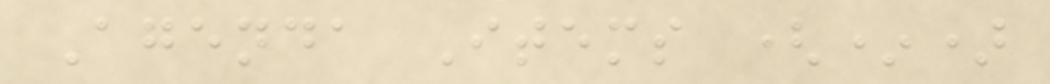Agenda Items (*)
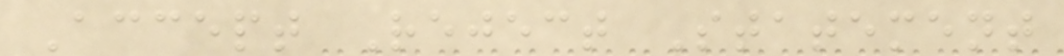Accept Reject Statement
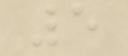5
